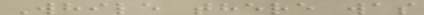While there was
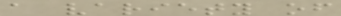a variety of
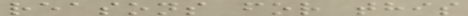reasons for this
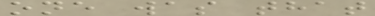one was that
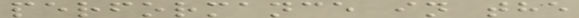performance in the
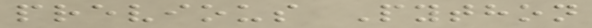previous Python
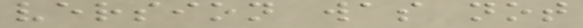version was not
